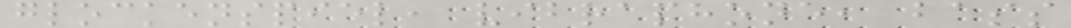glockenspiel, vibraphone, bass
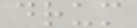drum
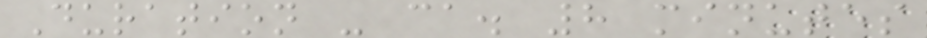Duration - ca. 8 minutes
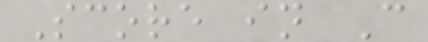Score in C
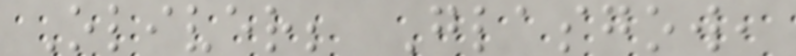Oliver; Glasgow,
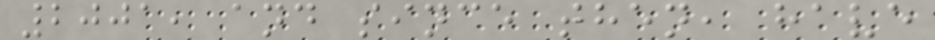2001, and since then, have
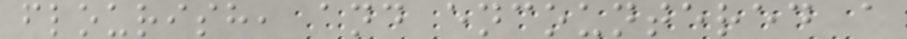flourish, and encountered a
